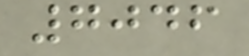7046
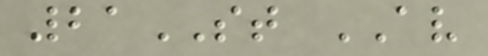21ST AV
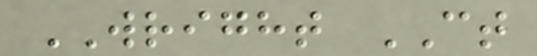WRIGHT CT
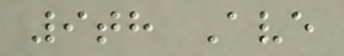9th Ave
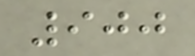900
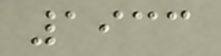1933
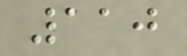110
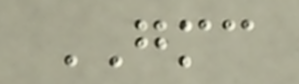GMC
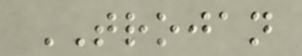TROJAN
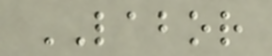LABOR
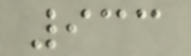933
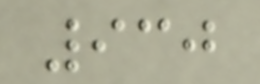930
